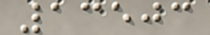13503
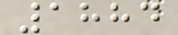1884
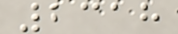2318
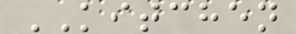KITCHEN
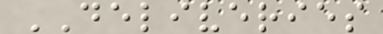DELIVERIES
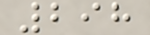298
